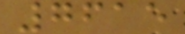7615
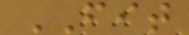FIT
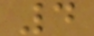4
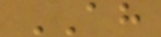AH
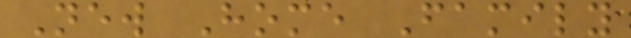New Home Family
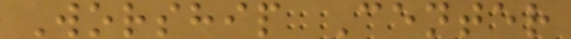Worship Center
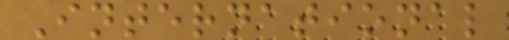International
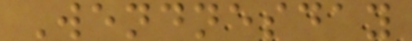Wendnesday
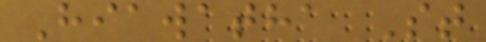Hiawatha St
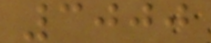3000
